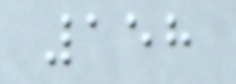158
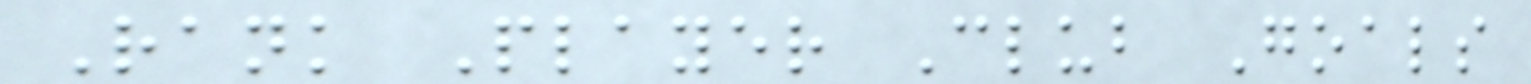Rank Player Club Goals
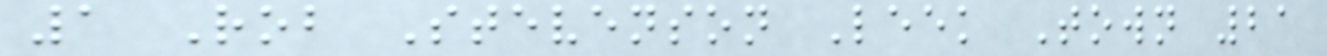1 Rob Stevenson Leek Town 21
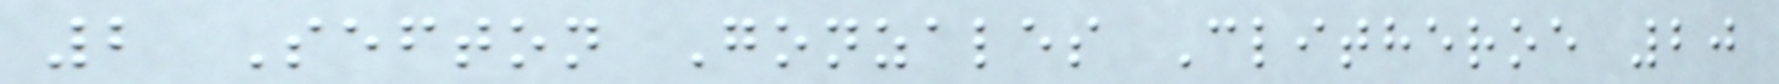2 Sefton Gonzales Clitheroe 20
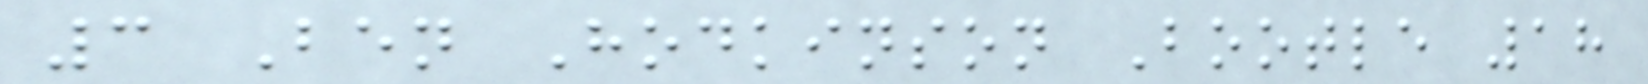3 Ben Hodkinson Bootle 18
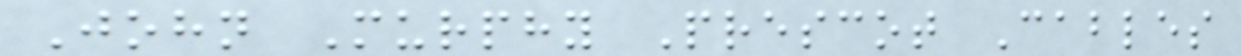John Murphy Prescot Cables
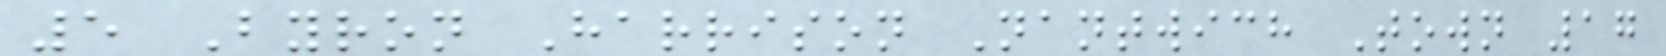5 Byron Harrison Nantwich Town 17
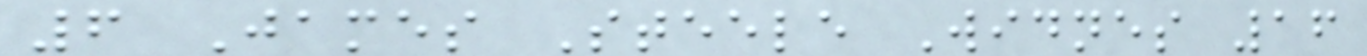6 James Steele Widnes 16
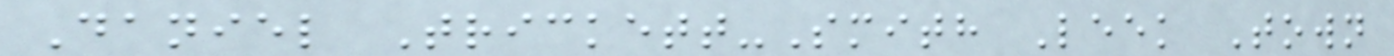Daniel Trickett-Smith Leek Town
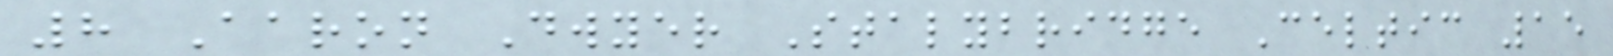8 Aaron Dwyer Stalybridge Celtic 15
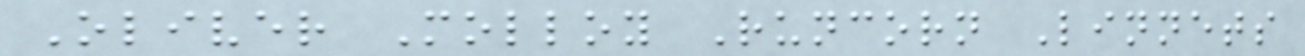Oliver Molloy Runcorn Linnets
